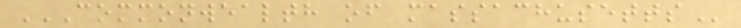COMMONWEALTH OF MASSACHUSETTS
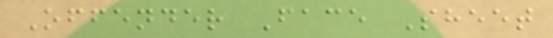Offender Face Sheet
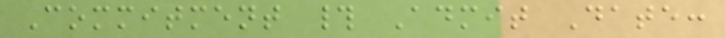Commitment # Admit Date:
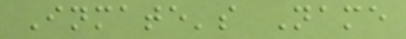Inmate's Name
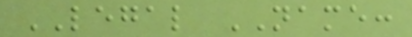LEGAL NAME:
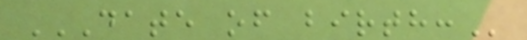DATE OF BIRTH:
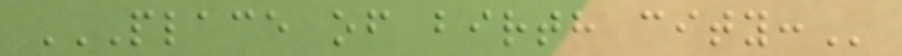PLACE OF BIRTH CITY:
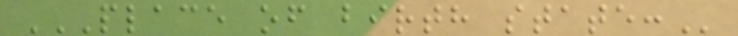PLACE OF BIRTH STATE:
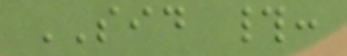SID #:
